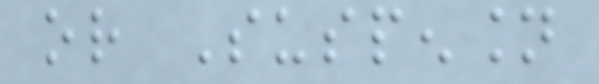or Suspension
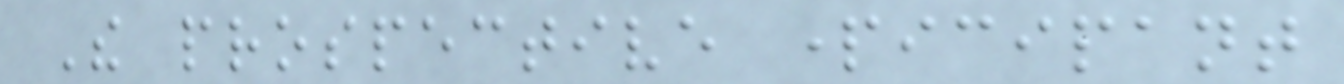The prospective participant
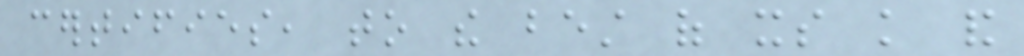certifies, to the best of its knowledge and
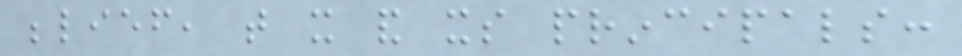belief, that it and its principals:
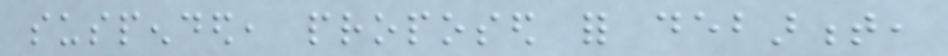suspended, proposed for debarment,
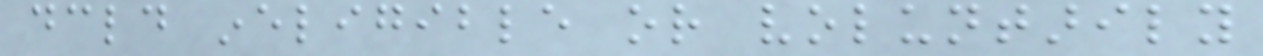declared ineligible or voluntarily
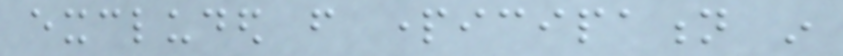excluded from participation in
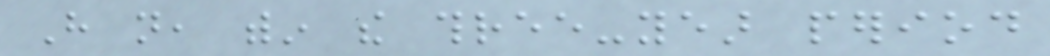Have not, within the three-year period
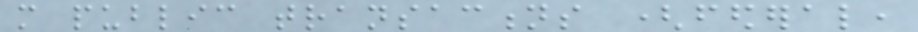more public transactions (federal,
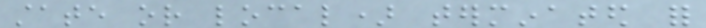state or local) terminated for
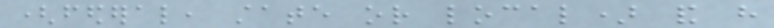(federal, state or local) and have
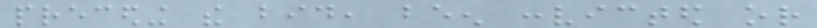preceding the bid, been convicted or
